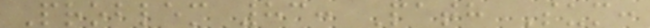Problem 83: Path Sum:
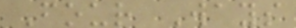Four Ways
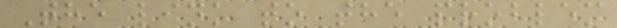The link to the problem
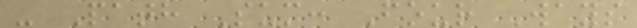- Path Sum: Four Ways
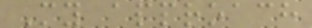My approach
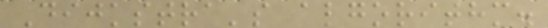Dijkstra's algorithm.
